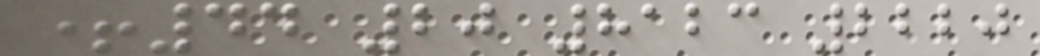+44 20 8123 2220
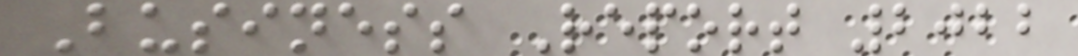Business Report 2022
